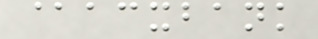@acxbank
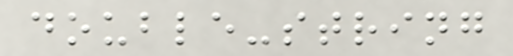double-string
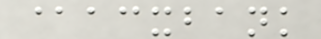@acxbank
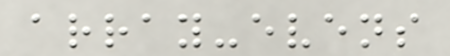array-evens
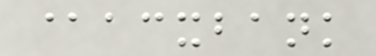@acxbank
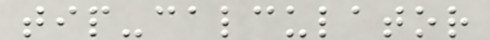tip-calculator
